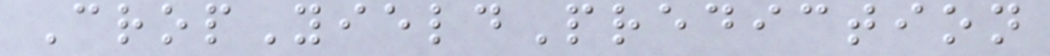CropYieldPrediction
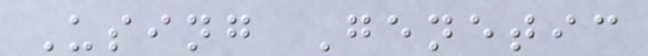Using Genetic
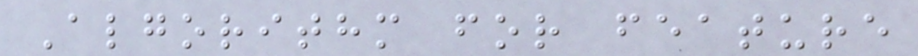Algorithm for feature
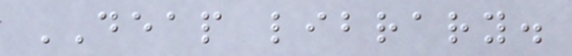DEAP library.
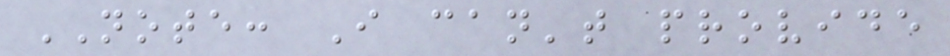NOTE: I can't provide
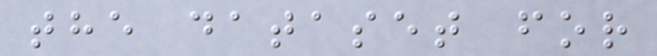the dataset for
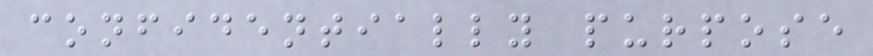confidentially purpose
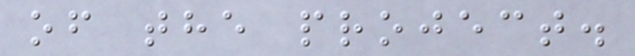of the project.
